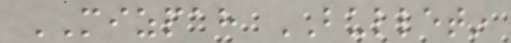MIZPAH BULLETIN
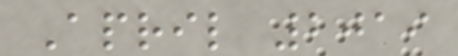April 2019
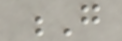G
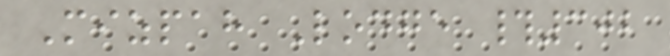Mizpah Lodge #302
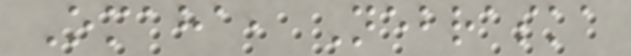Omaha, Nebraska
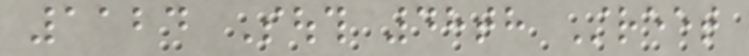1124 South 48th Street
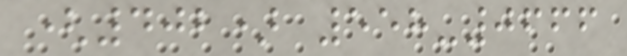(402) 558-0666
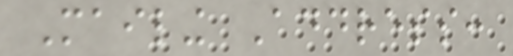Mailing Address:
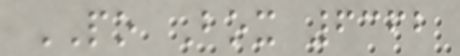PO Box 6362
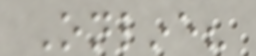Online?
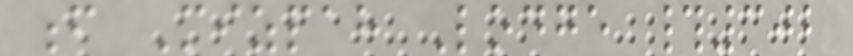f Mizpah Lodge #302
